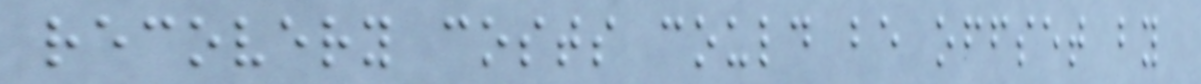recovery costs could be offset by
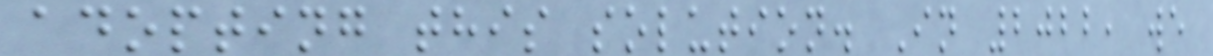adopting this solution. In 2022, we
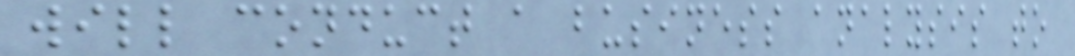will conduct a business analysis to
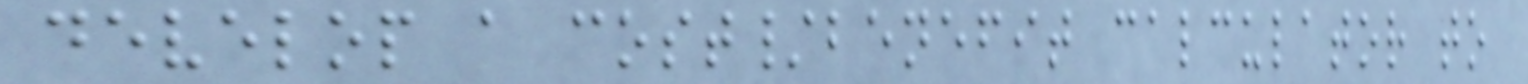develop a cost/benefit calculator to
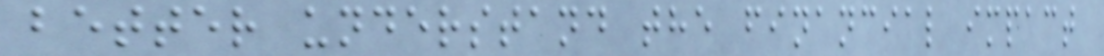better understand the financial impact
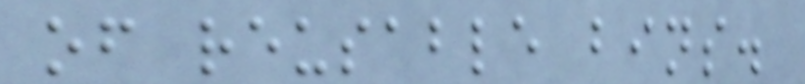of reusable bins.
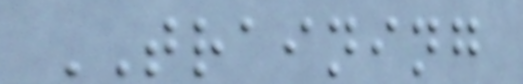TRAINING
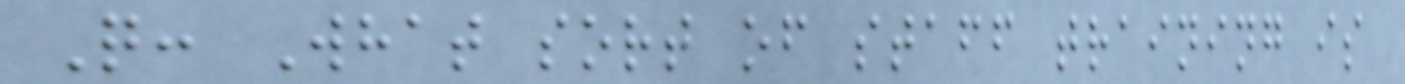Q: What sort of staff training is
